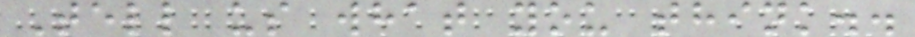Tell us what you think..
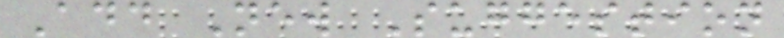Add New Suggestion
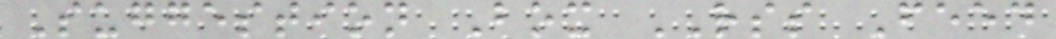Suggestion Box RSS Feed
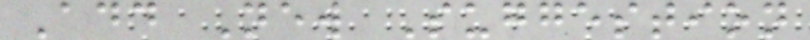Add New Suggestion
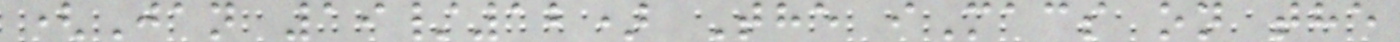(Jan 19/12) The iMacs on the
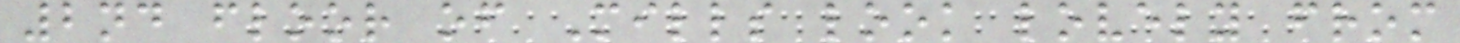2nd floor of Mills look lovely from
